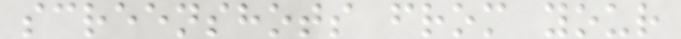screenshots from your
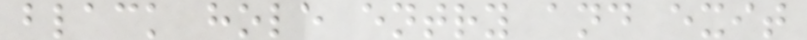black hole entry and exit
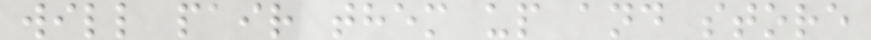will pair them up and store
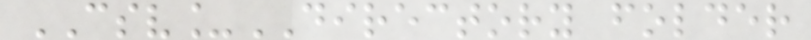CSV_DIRECTORY folder
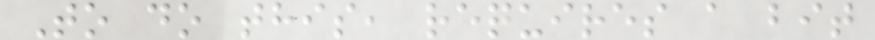To do this, requires a bit
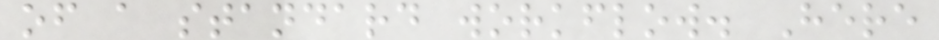of a standard workflow. Here
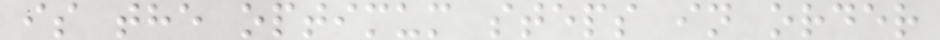is the optimum steps in order
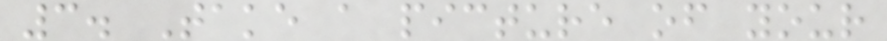3. Take a picture of your
